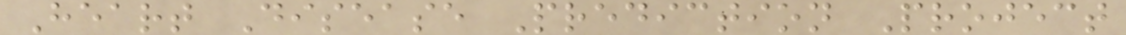Heart Disease Prediction Project
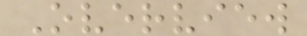Overview
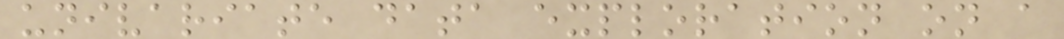univariate data exploration on a
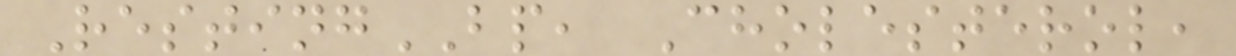RestingBP, Cholesterol,
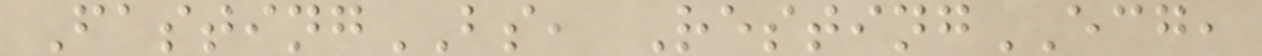FastingBS, RestingECG,
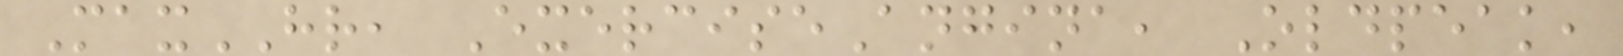MaxHR, ExerciseAngina, Oldpeak,
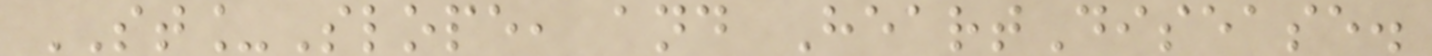ST_Slope, and HeartDisease.
